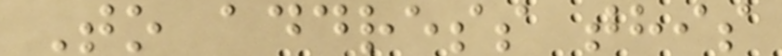To address this
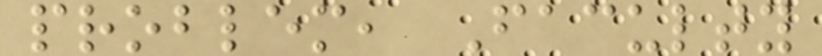problem, Faculty
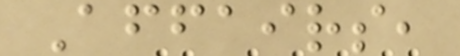Affairs,
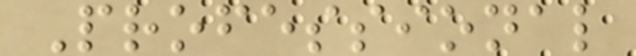Professional
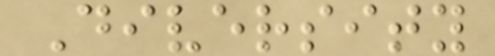Diversity
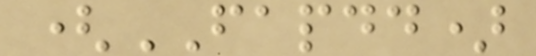(FAPDD)
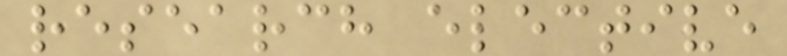research elective
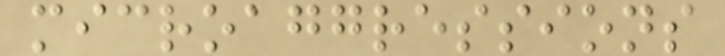microaggressions
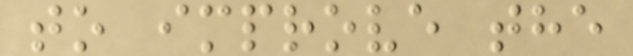to improve the
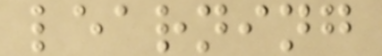learning
